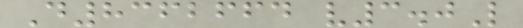D8362664 v3.0L
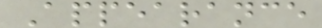Appearance
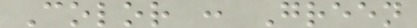Color : Green
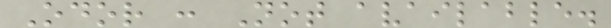Odor : Not available.
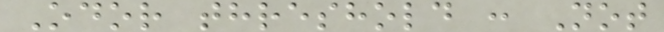Odor threshold : Not
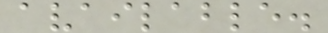available.
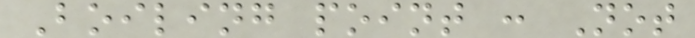Boiling point : Not
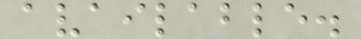available.
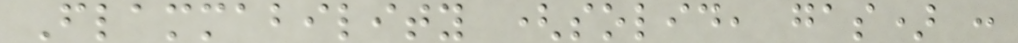Flammability (solid, gas) :
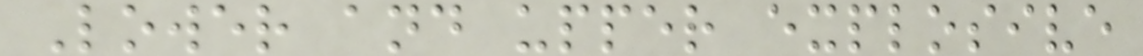Lower and upper explosive
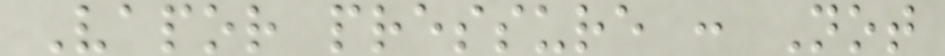Vapor pressure : Not
